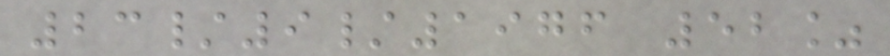23/9/1976 52%
